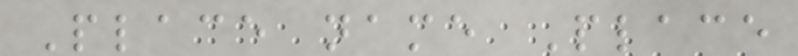Place name Place
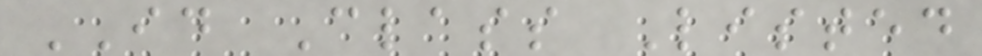ID Class Listed
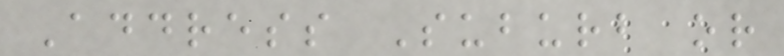Address Suburb or
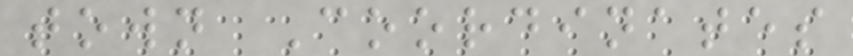town Coordinates
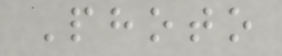Photo
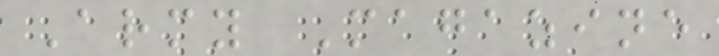Army Magazine
